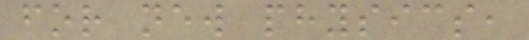for new physics,
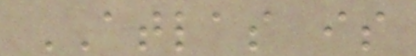ATLAS is
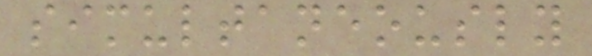simultaneously
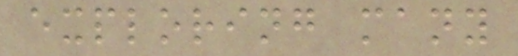exploring many
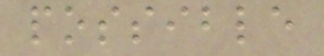possible
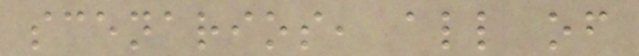scenarios, all of
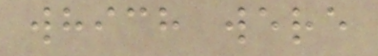which were
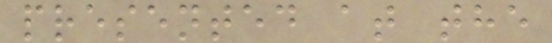presented at the
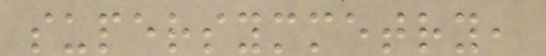supersymmetry,
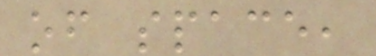of space,
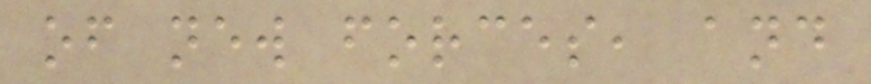of new forces, and
